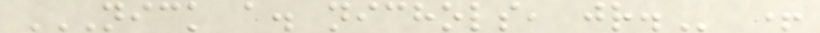NICK A. NICHOLS, JR. +
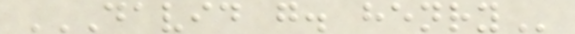DAVID G. HENRY
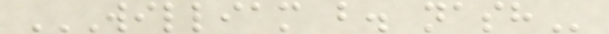WILLIAM B. NASH
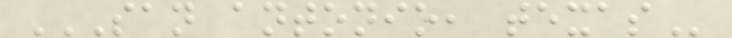SAN ANTONIO, TEXAS
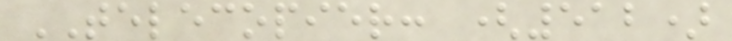TELECOPIER: (512)
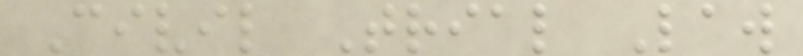Civil Trial Law
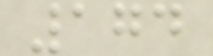174
